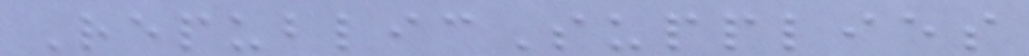RepublicSupplies
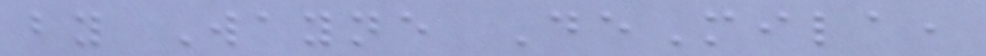by Wayne DeMila,
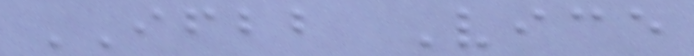IFBB Vice
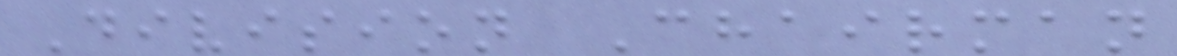Division Chairman
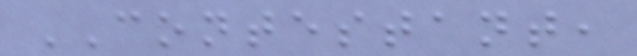CONTESTANT,
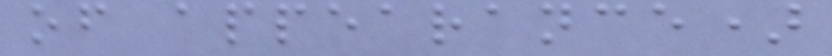of appearance)
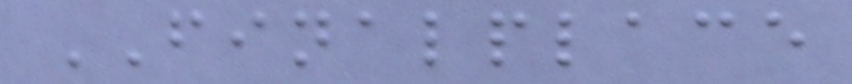FINALPLACE
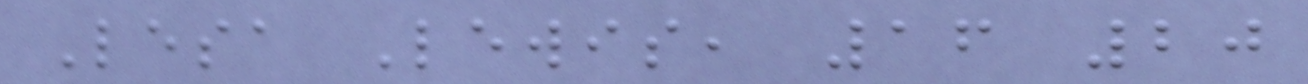Lesa Lewis, 16 20
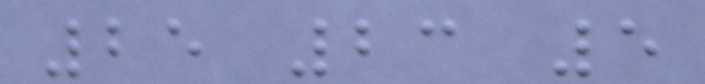25 23 5
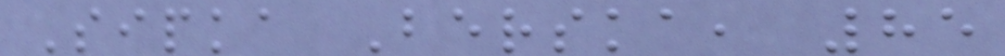Sipka Berska, 85
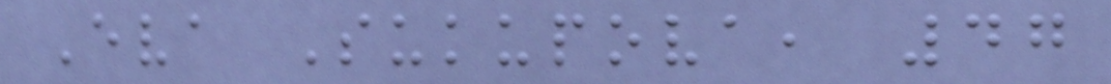Eva Sukupova, 47
